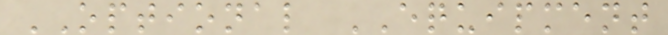OPTIONAL EQUIPMENT
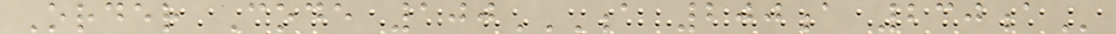Order Code 100A 200A 230A
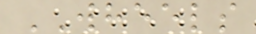WHEELS
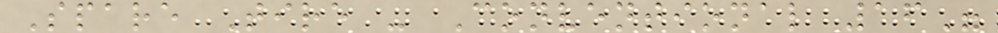Spare Tire - Conventional 16"
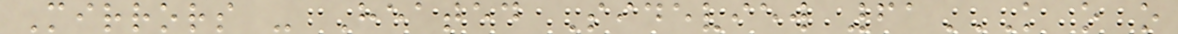Mirrors - Heated Sideview 61K O O
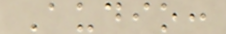Audio:
